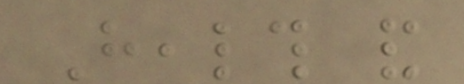Health and
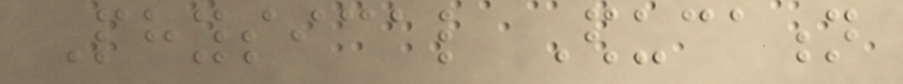Physical Education
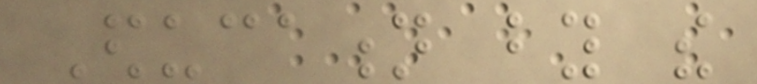Education by the
